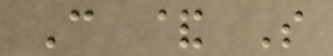C & S
